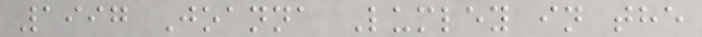1997 Joanna Lumley in the
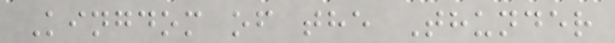Kingdom of the Thunder
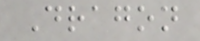Dragon
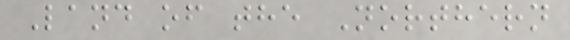Land of the Northern
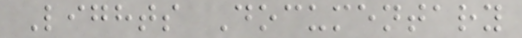Lights Documentary
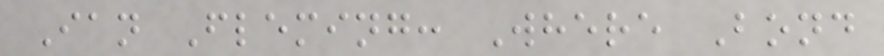Ian Fleming: Where Bond
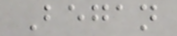Began
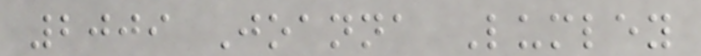2009 Joanna Lumley
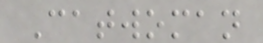Catwoman
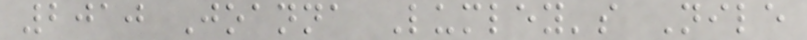2010 Joanna Lumley's Nile
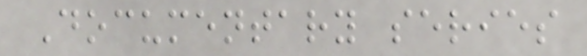Documentary series
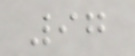97
